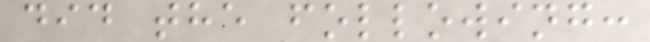did the following:
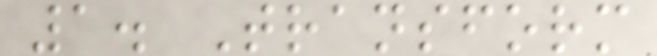1. Transform
